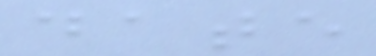date
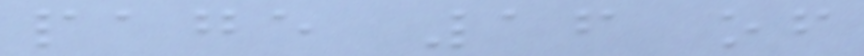page 16 of
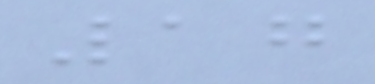17
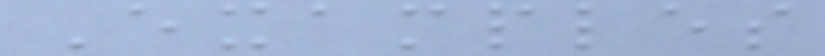Examples
